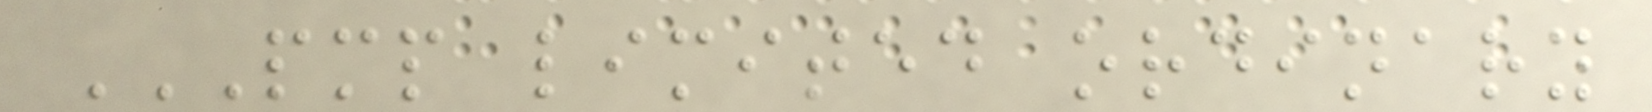PMP LIMITED ORDINARY
